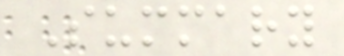Summary
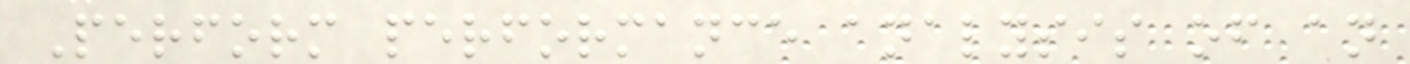Perform performance analysis of an
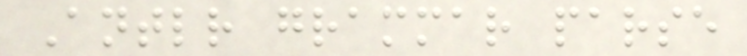Antlr grammar parse
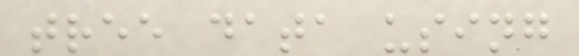tree data using
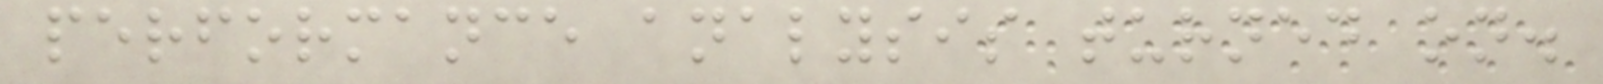performance analysis turned on.
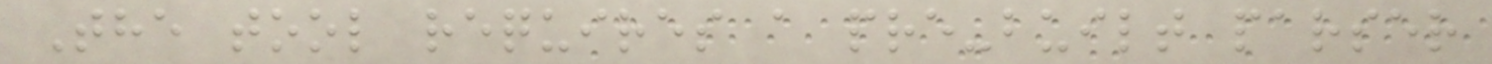The tool requires a pre-built parser
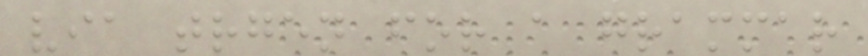via trgen for a grammar
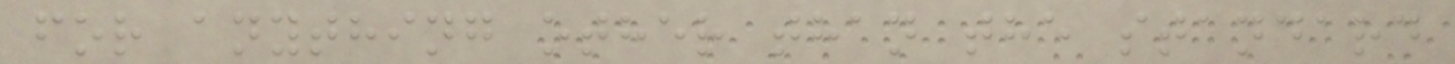for anything other than the standard
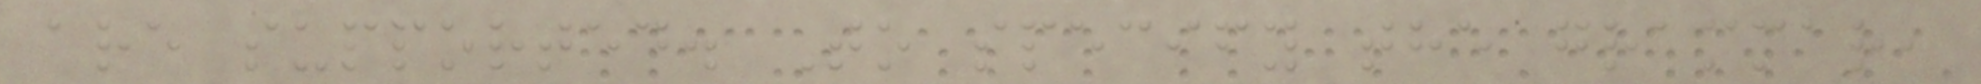are supported. To specify the grammar,
